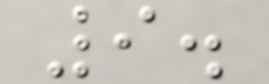9.
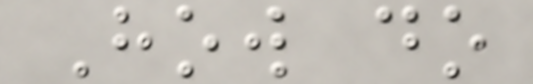How do
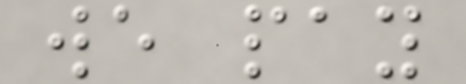we pay
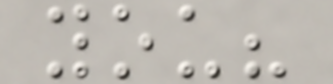you?
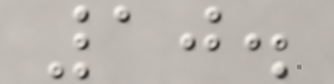10.
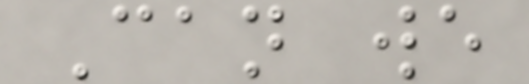Can we
